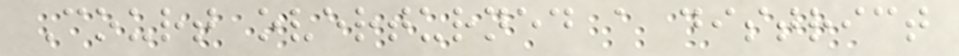Court overturned a district
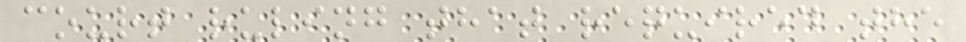court ruling that required the
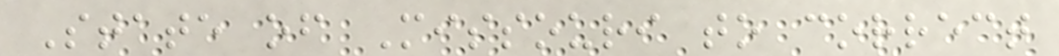State of Missouri to correct
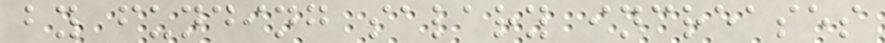by funding salary increases
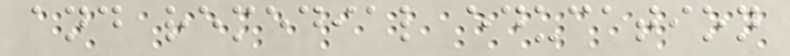and remedial education
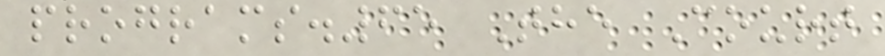programs.65 The Court
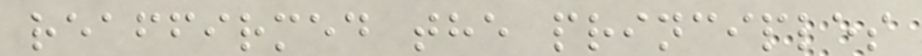reaffirmed the principles
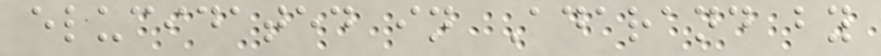elucidated in Adarand by
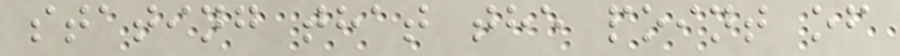stating that the point of
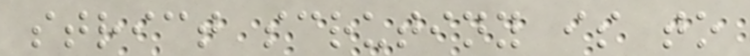strict scrutiny is to
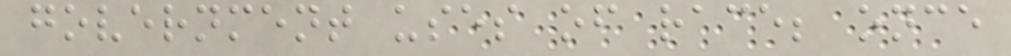government uses of race; once
